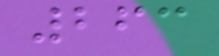263
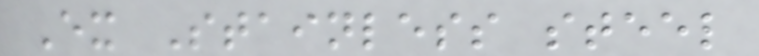Ex Stainless steel
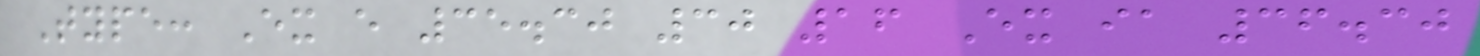Type: Ex e 35.30 30 16 Ex ia 36.30
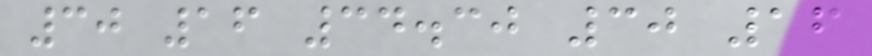30 16 34.30 30 16
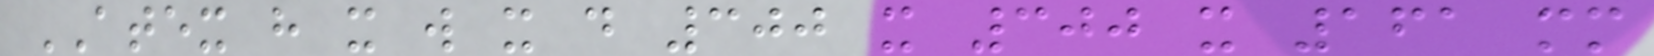ATEX h x w x d 300 x 300 x 161 mm
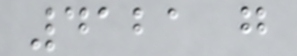4121 g
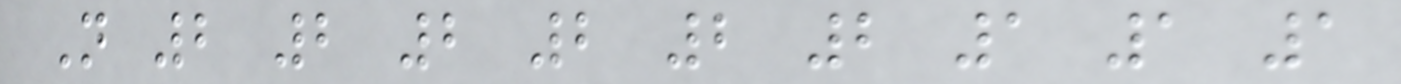N 2 2 2 2 2 2 1 1 1
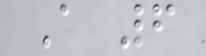A 6
